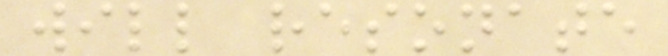will resonate
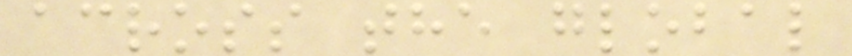across the global
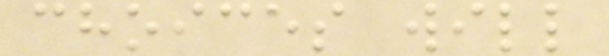choices will
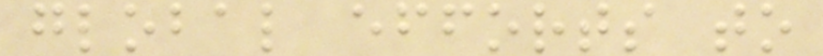global efforts to
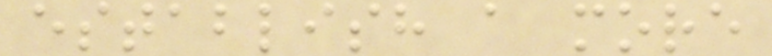establish a more
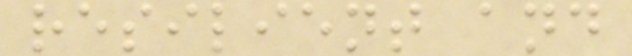resilient and
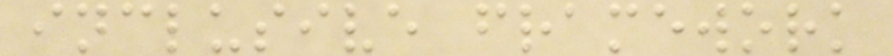inclusive framework
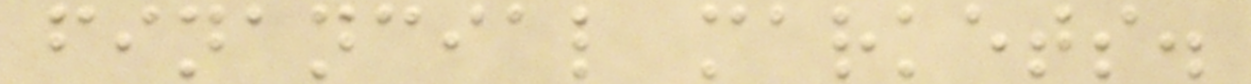financial markets.
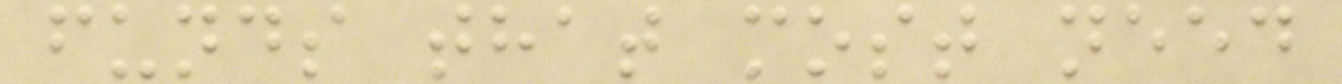funds that most need
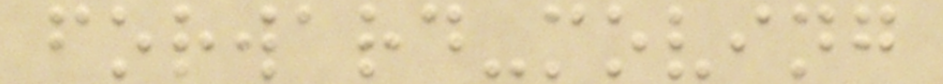forward-moving
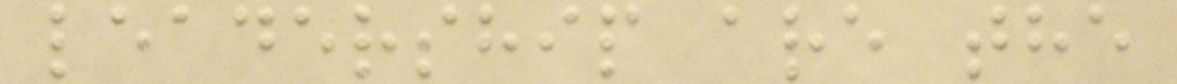leadership are the
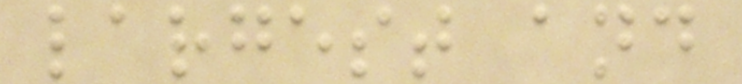largest and
